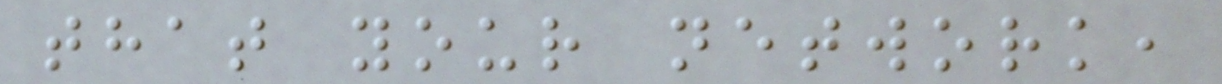that your network,
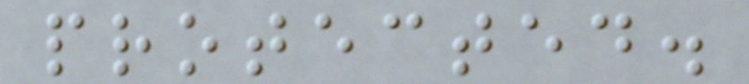protected.
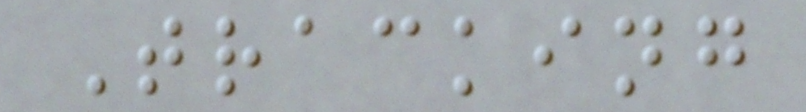Tracking
